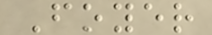Foyer
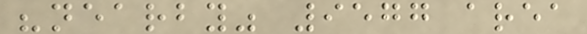"nearby" 9577 area
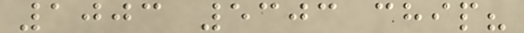1003 5303 chip?
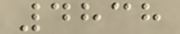4838
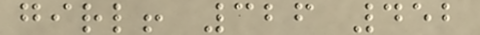girl! 326 452
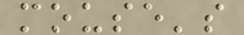mouse's
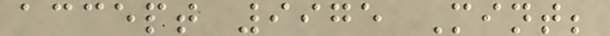accept 9975 Mint;
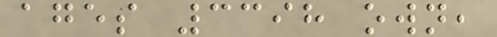ages 3398 own,
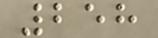258
